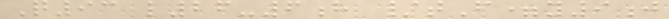Q93 l26-6h /tF=y9j
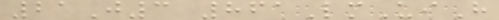21J3 861LmUiH
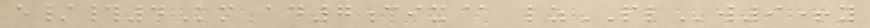e/#4Km ad7cix@ lzPLw9+y
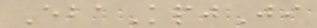EbaKpjJi
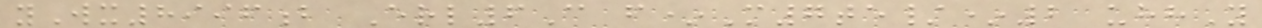yWx8996b Erl6C f*M7te/*2 uhhY
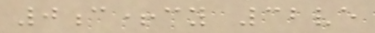0c+cy 32ve
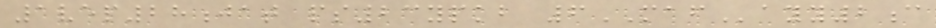1vep28jat ps23ypkb 6MAFayy2c
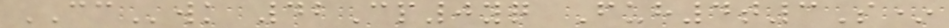CCwk 42Cp0yq Fuh4t3S*
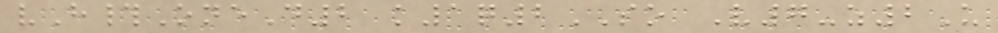vH#OneD2 k1q2SO V7-z2U
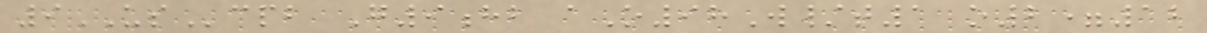9UScpb G9hb aO98W/t1 o2=12
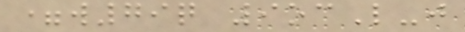=w79q 9ocL-j
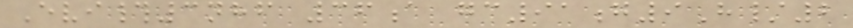Evi#3nhf 36a gc91g9H/2
